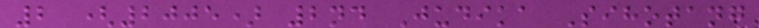2 (2005) 2nd Judika Sihotang
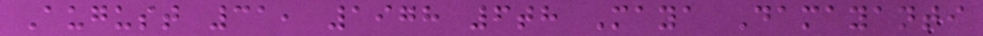August 31, 1978 6th Maya Damayanti
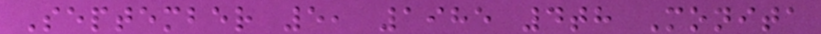September 5, 1985 4th Monita
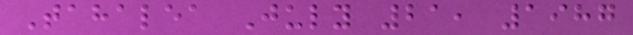Tahalea July 21, 1987
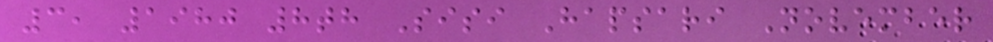3, 1980 8th Sisi Hapsari November
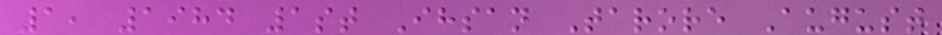1, 1984 1st Ihsan Tarore August
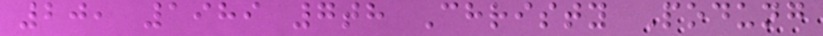20, 1989 7th Christy Podung
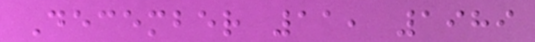December 11, 1989
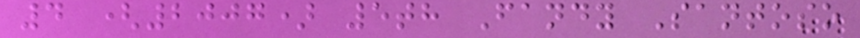4 (2007) 5th Fandy Santoso
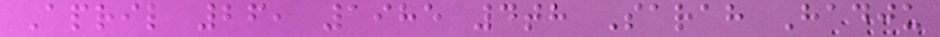April 26, 1985 4th Sarah Hadju
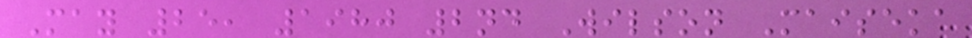May 25, 1980 2nd Wilson Maiseka
